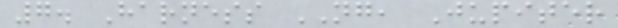7. Harness NG, Jupiter
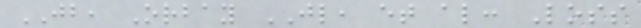JB, Orbay JL, et al: Loss
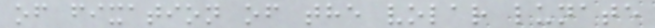of fixation of the volar lunate
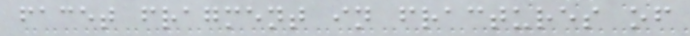facet fragment in fractures of
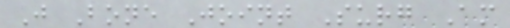J Bone Joint Surg Am
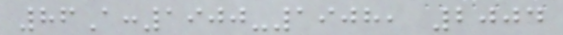86A:1900-1908, 2004
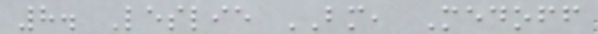8. Leslie BM, Medoff
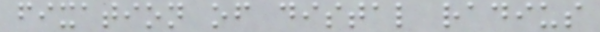fixation of distal radius
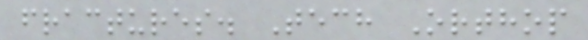fractures. Tech Orthop
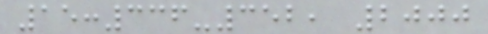15:336-352, 2000
